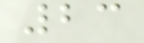23
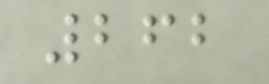262
